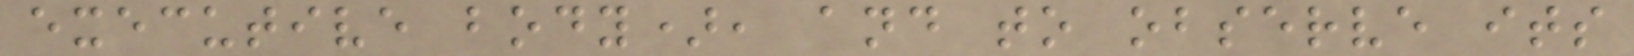executive body), and to observe its
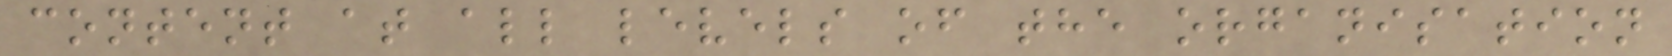content at all levels of the organisation
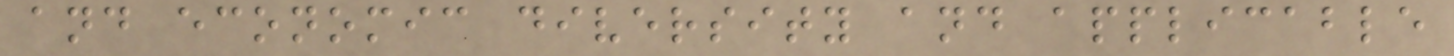and economic diversity and applicable
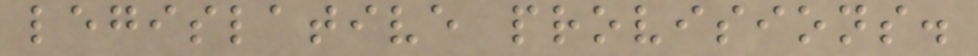legislative provisions.
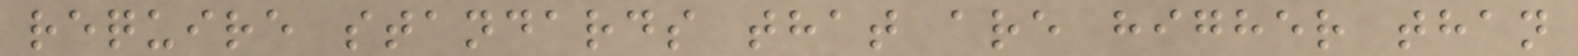require standards that are higher than
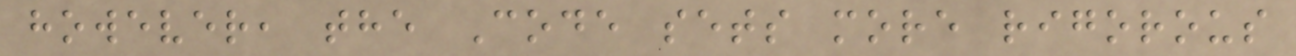however, the Code sets more rigorous
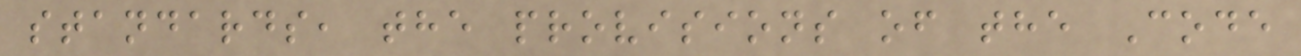standards, the provisions of the Code
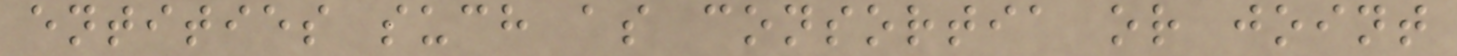entities such as consortia or joint
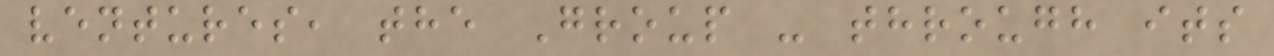ventures, the Group - through its
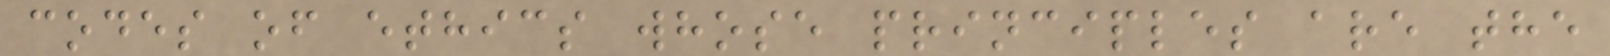codes of ethics whose principles are the
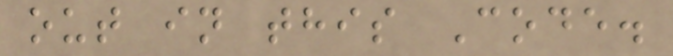out in this Code.
